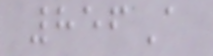856A
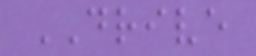DRIVE
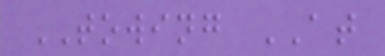TOWING AT
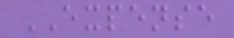EXPENSE
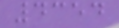4354
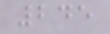245
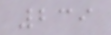239
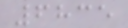6835
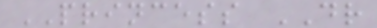PRINCESS DR
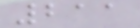211
